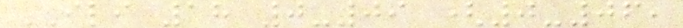ILI 18 0-09 (0-06,
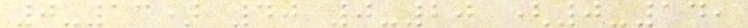0-13) 40 0-20 (0-14,
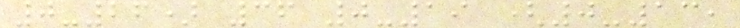0-26) 36 0-19 (0-13,
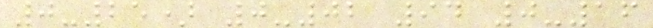0-25) 0-02 94 0-16
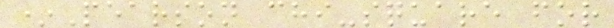*Pearson chi-square for
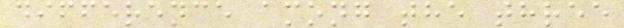difference among the three
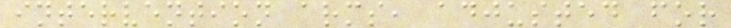intervention arms, adjusted for
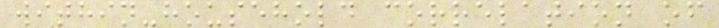within-household correlation of
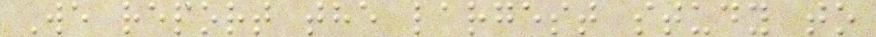We report the largest study to
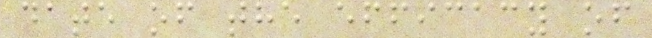date of the efficacy of
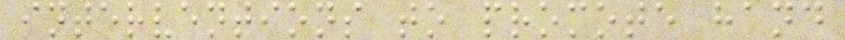interventions to promote hand
